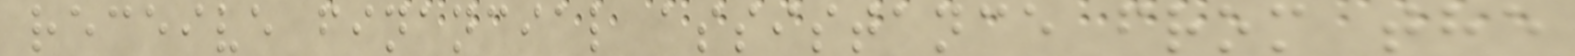receive financial assistance from the
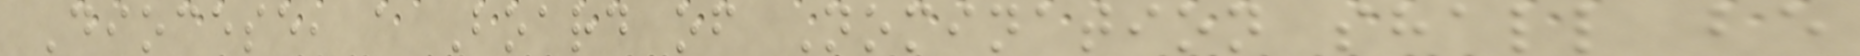Diocese, a Board of Nomination shall be
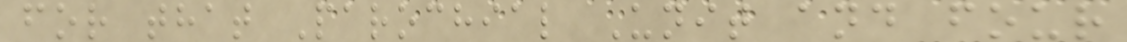for that Parochial Unit and four
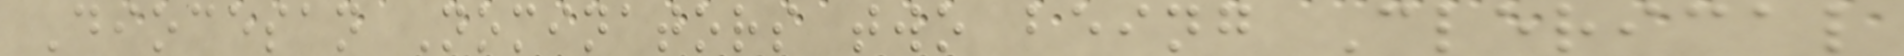Diocesan Nominators two being Clerical
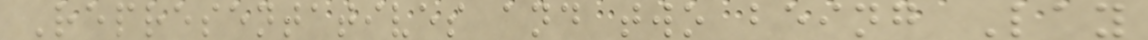Representatives and two being Lay
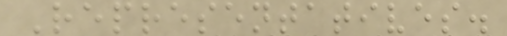Representatives.
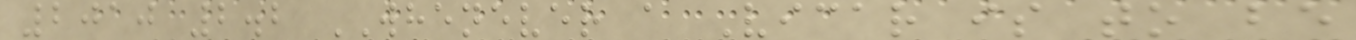2010 2.2 WHENEVER a Vicar is to be
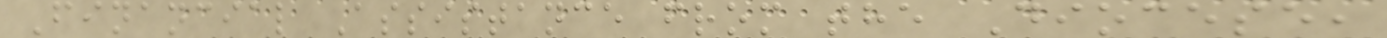Financial Assistance from the Diocese,
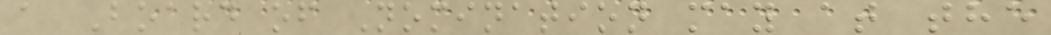a Board of Nomination may at the
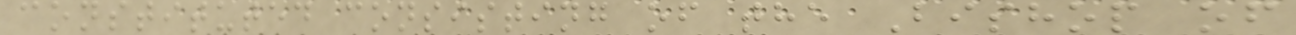constituted consisting of the Bishop of
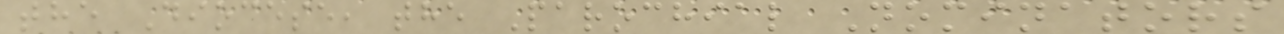the Diocese, the Parochial Nominators
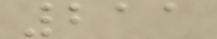211
